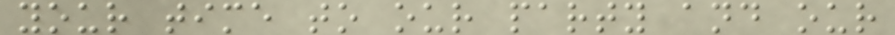your time to our party and our
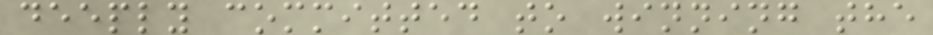deeply committed to winning the
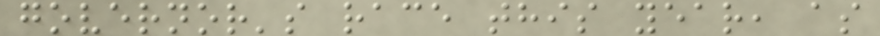governor's race this year, as
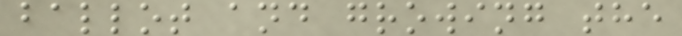ballot and growing the
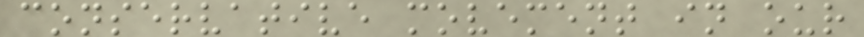conservative movement in our
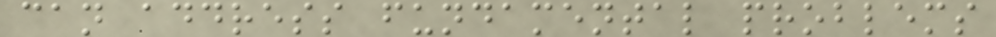can address fundamental problems
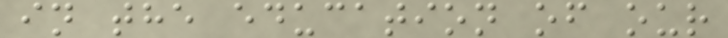in the education of our
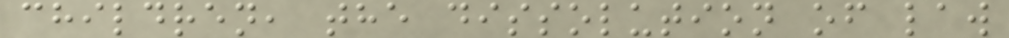children, the dissolution of law
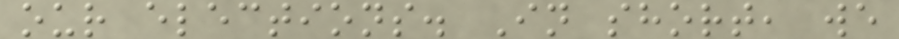our elections. In short, we
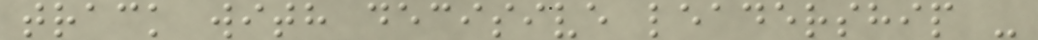track with decisive leadership -
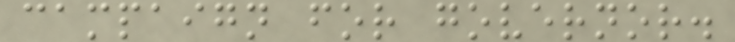campaign for governor.
